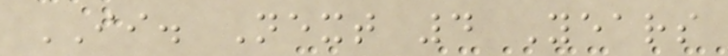II. Next 4 Years
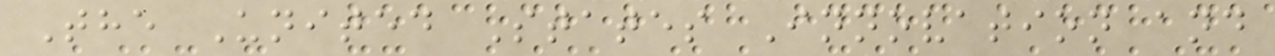The United States Innovation and
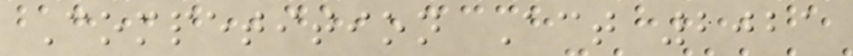Competition Act 2021
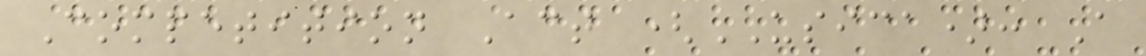Competition Act (USICA): A
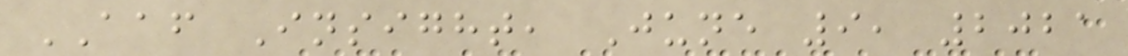AAF Insight, June 9, 2021
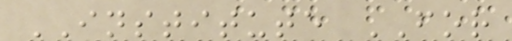INSTITUTE FOR
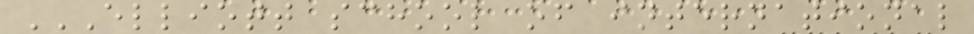ELLIOTT SCHOOL OF INTERNATIONAL
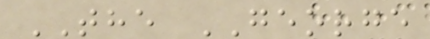THE GEORGE
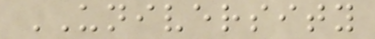UNIVERSITY
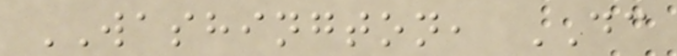WASHINGTON, DC
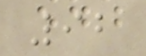92
